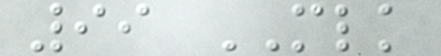99 MLK
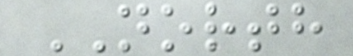NORTH
